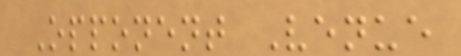Opponent Venue
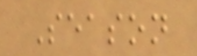Season
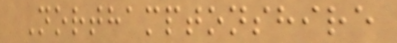Northamptonshire
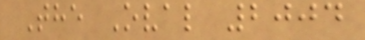The Oval 2004
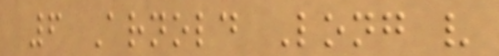6 Arnold Long v
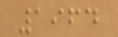1964
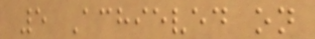5 Achieved on
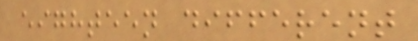eighteen different
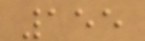155
